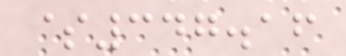$347.16
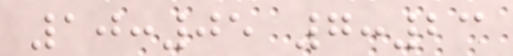10:05 7:23
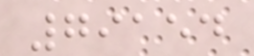79154
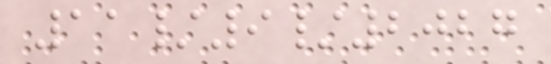11/9/2027
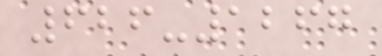626-1267
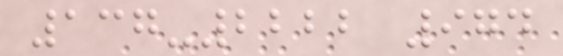137-2222 974
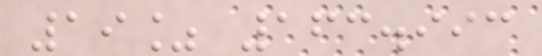19% 163.993
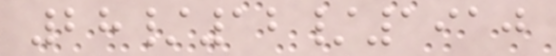28/12/1910
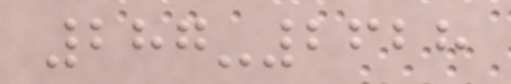287-2628
